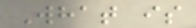What is
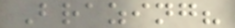Brazing?
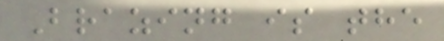Brazing is the
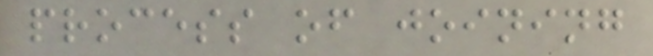process of joining
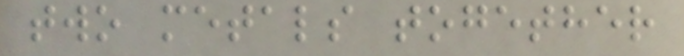two metals together
